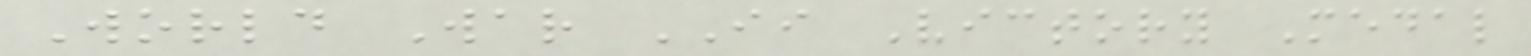World War II Victory Medal
